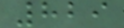829
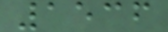1536
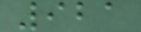921
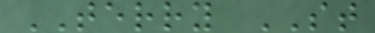TERRY ST
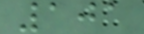101
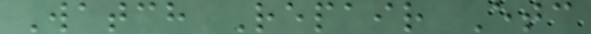Watch Repair Etc
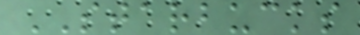STARBUCKS
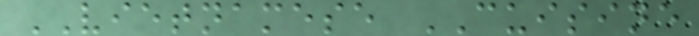VIETNAMESE CUISINE
